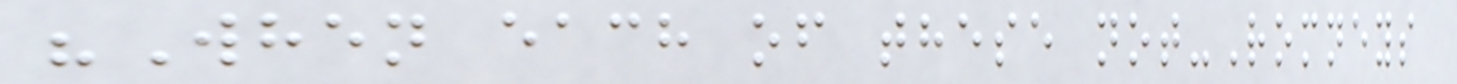"When each of these not-Romneys
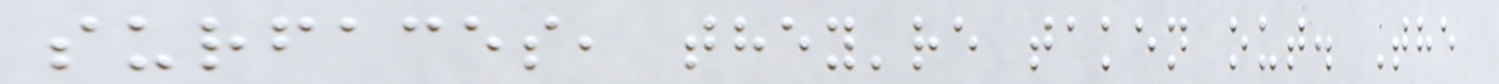surfaces, they're taken out. The
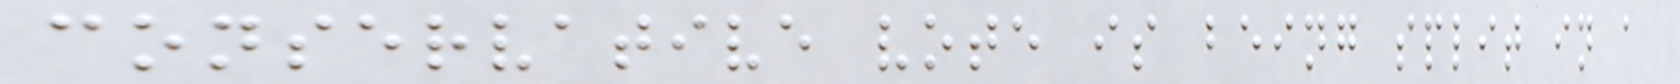conservative vote is being split in a
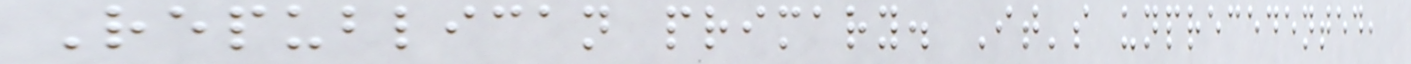Republican primary. It's unprecedented,
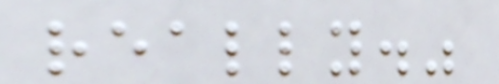really."
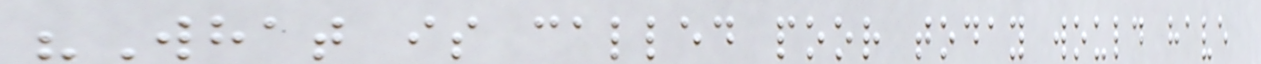"What is called poor today would have
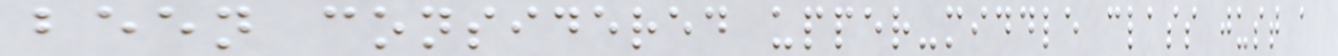been considered upper-middle class just a
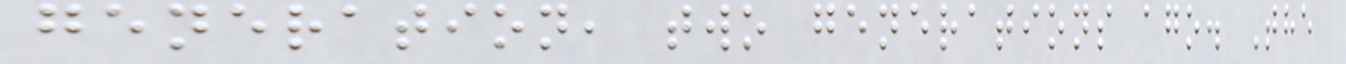generation, two generations ago. The
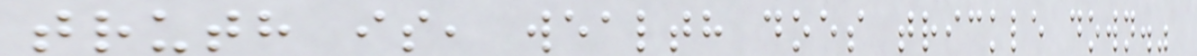truth is, wealth does trickle down."
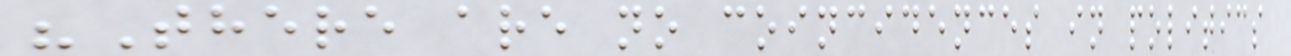"There are no coincidences in politics
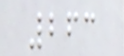263
